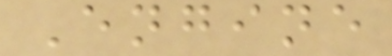Engine
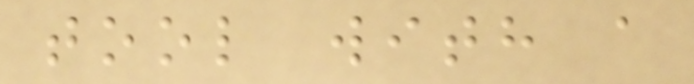tool with a
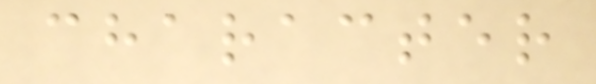character
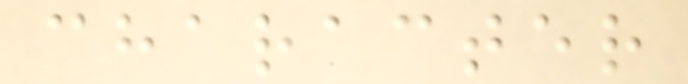character
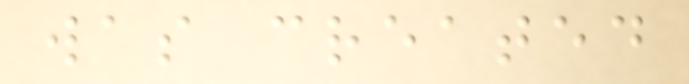was created
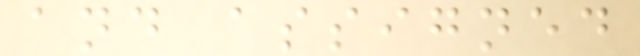and assigned
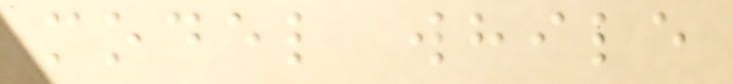model while
